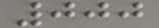000
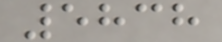5838
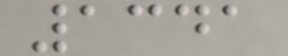1341
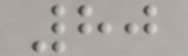80
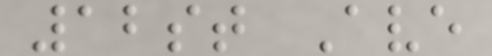12st Ave
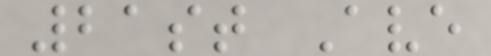21st Ave
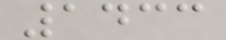1433
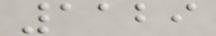1129
